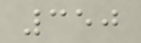350
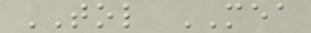TOL MEA
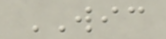WIC
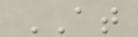AT
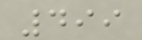499
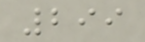299
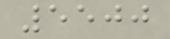5500
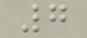7
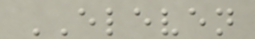ELEVEN
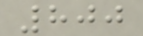800
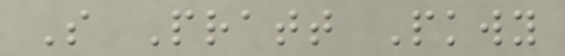S Pratt Pkwy
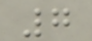7
